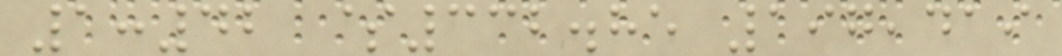1:42 $332.85 197,419
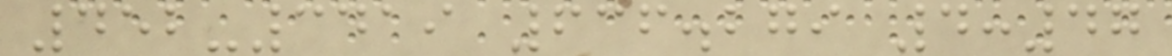452-3419 636.279 4:47
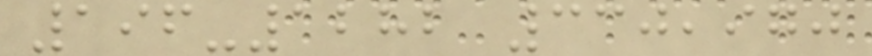196-1282 330,970
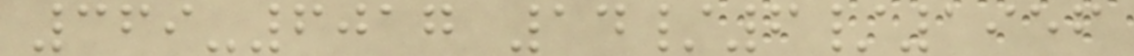369-6017 14/6/1956
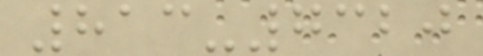813-7320
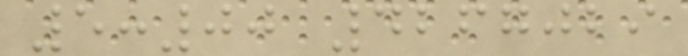5:00 4267029
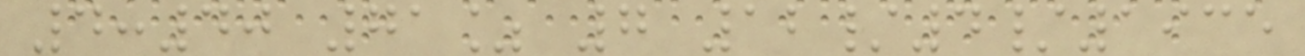4:40 71% 7 12/4/1935
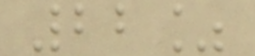22%
